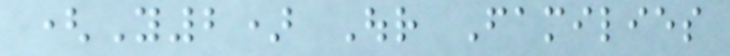(Y2) Our Families
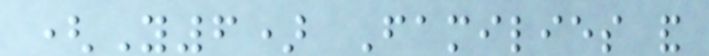(Y6) Families and
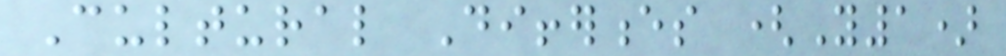Cultural Differences (Y1)
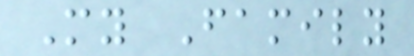My Family
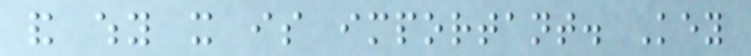and why it is important. Key
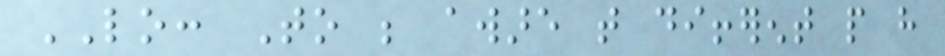LO: To be aware that different people have
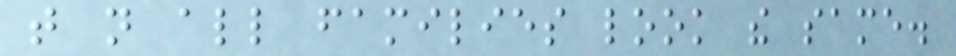that not all families look the same.
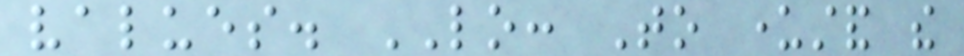values. LO: To understand the
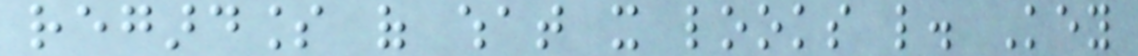regardless of what it looks like. Key
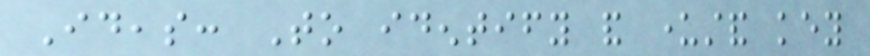Ideas: To identify and understand key
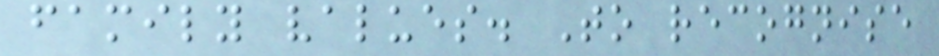family values. To recognise
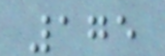175
